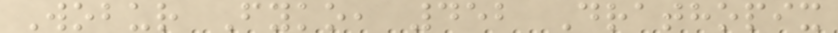Wobur Fyko, 452 Drathopix
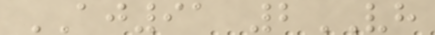AJ91 2VH
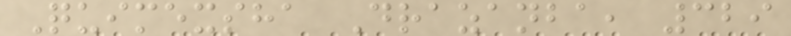Quimexsha Drazanba, 329
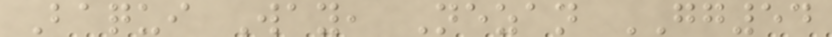Baqui Way, Nezan GG54
